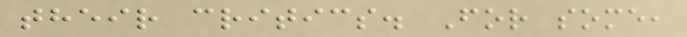their critics. For some,
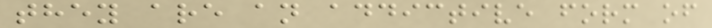they are an addictive form of
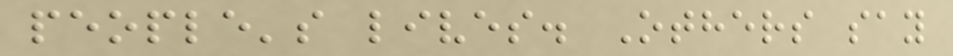people's lives. Others say
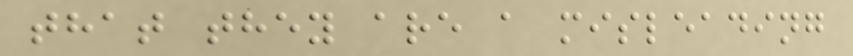that they are a misleading
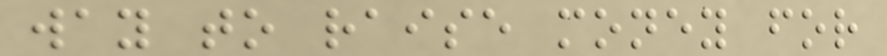way to raise money for
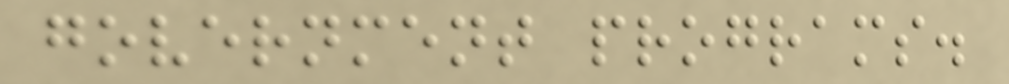government programs.
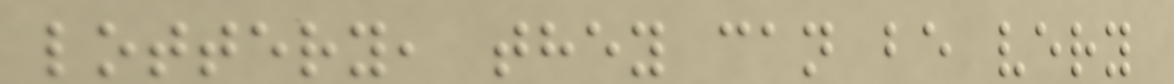lottery, they can be very
